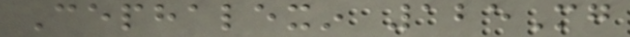Cephalexin 125Mg
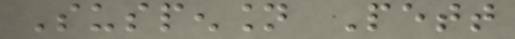Suspension Pett
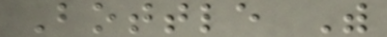Bottle With
